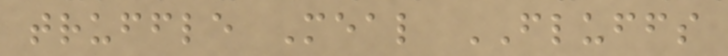truffle Meal FLUFFS
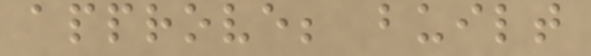approve; built
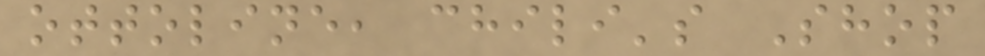ottoline, chili's Shop
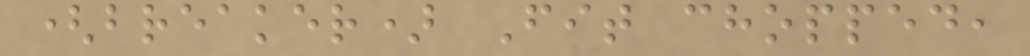(breaker) Fit chopped,
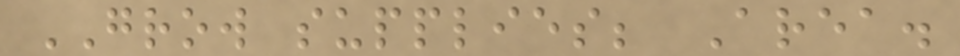GROW supplies; Area.
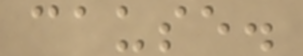cause.
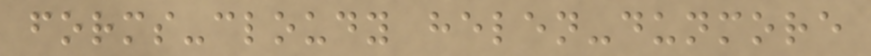forms-cloudy helen-dunmore
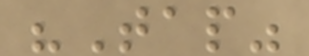"Tap"
